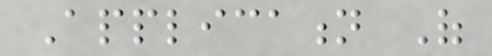Application Of
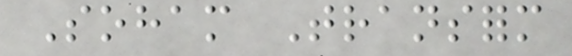Soham Transform
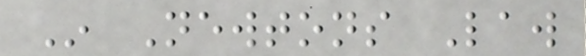In Newtons Law
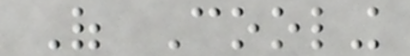Of Cooling
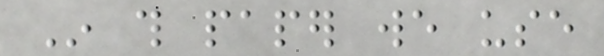In this paper we use
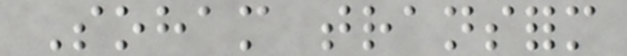Soham transform
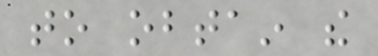to obtain the
